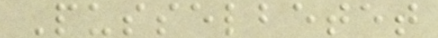Pusselbetet
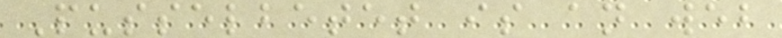Pusselbetet is an web
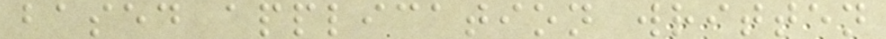based application written
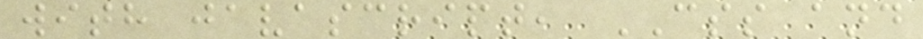with javascript, CSS and
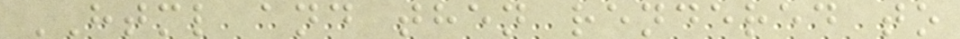HTML and then rendered to
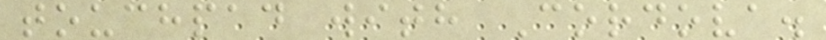touchpad with Cordova.
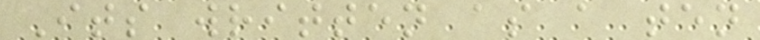Its written as a ten
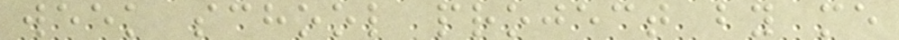week school project by me
